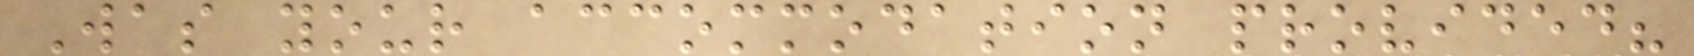Was your accommodation provided?
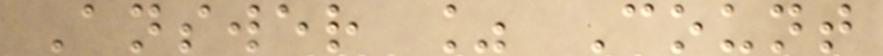Answer % Count
